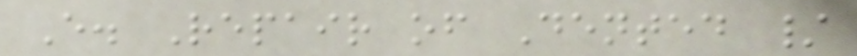E. Repair of Dented /
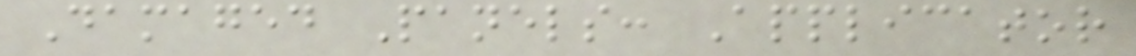Damaged Panels: Applicator
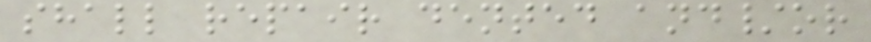shall repair dented and/or
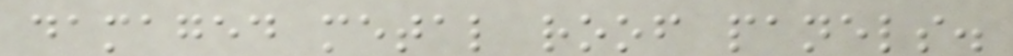damaged metal roof panels.
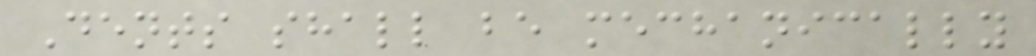Dents shall be mechanically
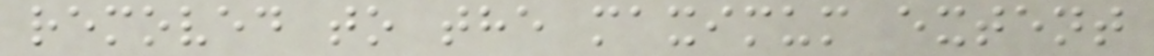removed to the maximum extent
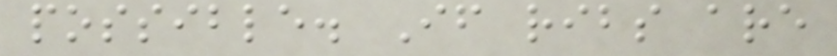possible. If ribs are
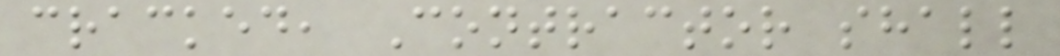cracked, Contractor shall
